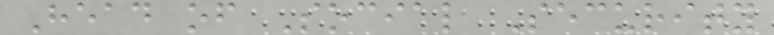Head of Social Security
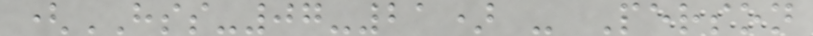(HSS-07-21) - Person
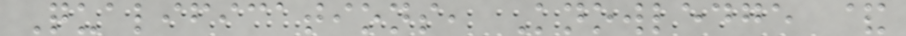Qualifications, Knowledge &
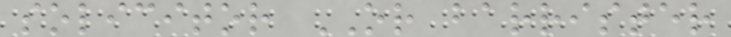solicitor OR barrister
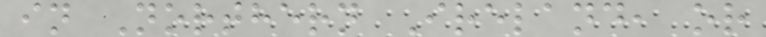in Northern Ireland, or
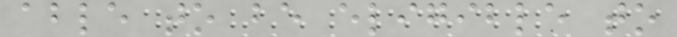able to be eligible to
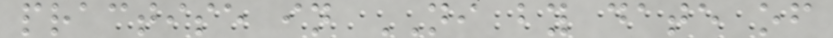practise in NI by date of
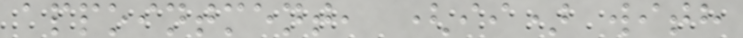appointment, (ii) with
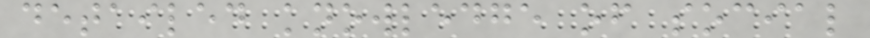detailed knowledge of social
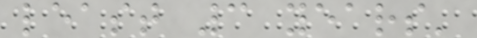least 3 years'
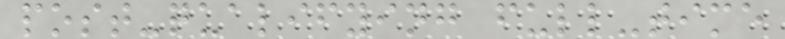post-qualifying full-time
